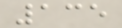135
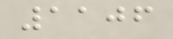1106
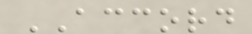ACCORD
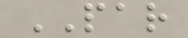PAR
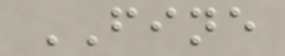FINE
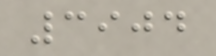3904
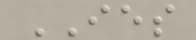IES
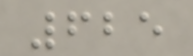625
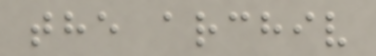the archiv
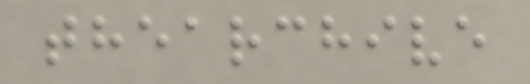thearchive
